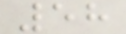58
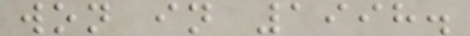won in 1998.
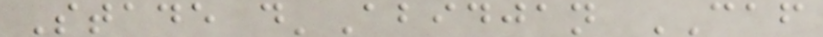Stade d'Abidjan CAF
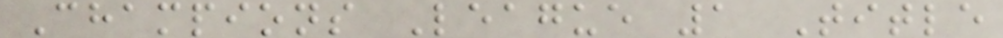Champions League 1 Title
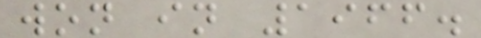won in 1966.
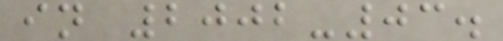in 2002-03.
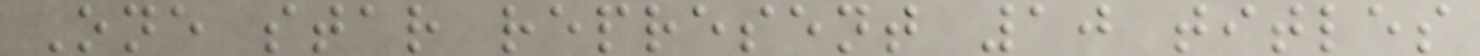One star represent 10 titles
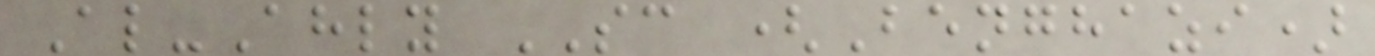Al-Ahly SC (Benghazi)
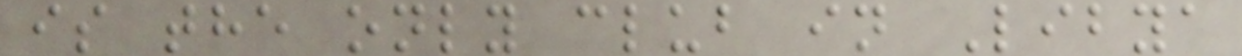is the only club in Libya
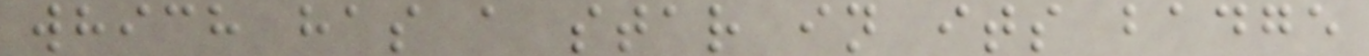which has a star in its badge
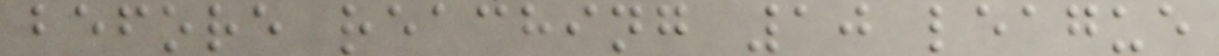before reaching 10 league
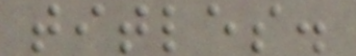titles.
